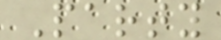Party
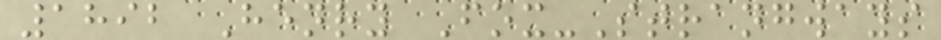1892 Henry Fox-Strangways
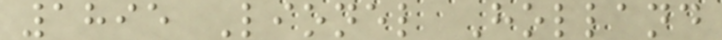1895 Lionel Holland
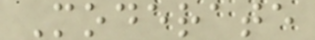Moderate
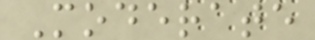Moderate
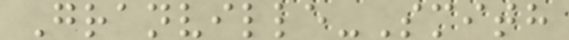Granville-Smith
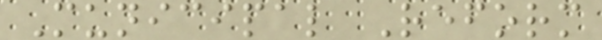Municipal Reform
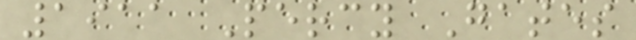1911 Percy Gates
